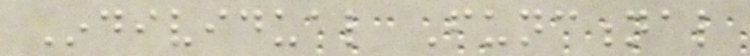Individual Functional
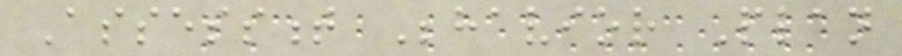Assessment Behavior Plan
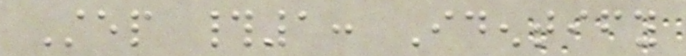Step #1: Identify
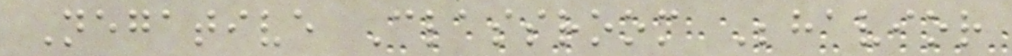Negative Classroom Behavior
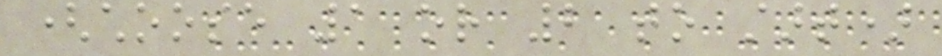(choose 1 or 2 to start)
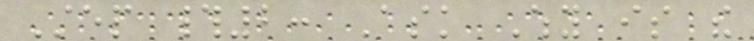Step #2: Ask Why is the
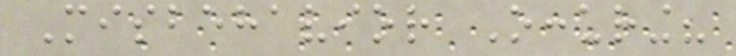Misbehavior Occuring?
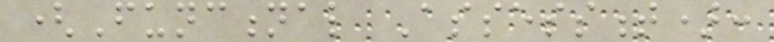(Functional Assessment):
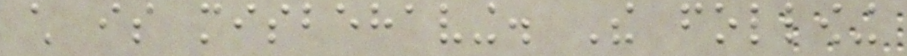child is misbehaving. The following
